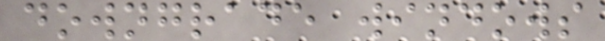downgrade windows
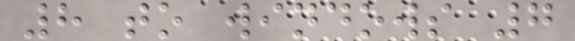8 to windows 7
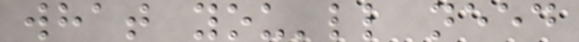what you'll need
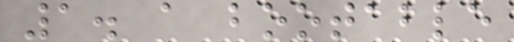1. a bootable
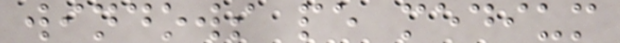windows pe medium
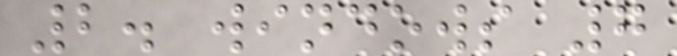2. windows 7
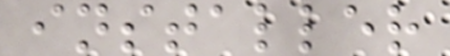installer
